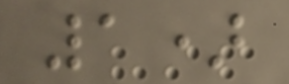1)
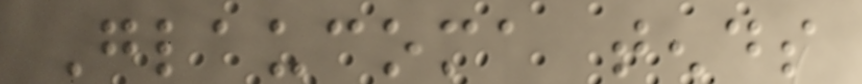Glaucoma tends
